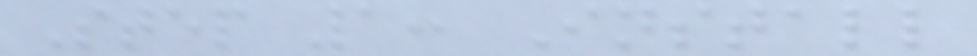Step 1: Install
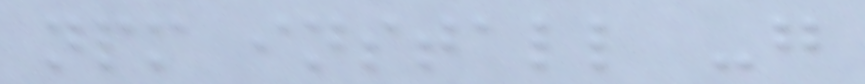npm install -g
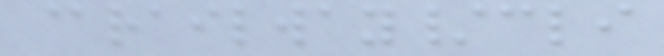@railway/cli
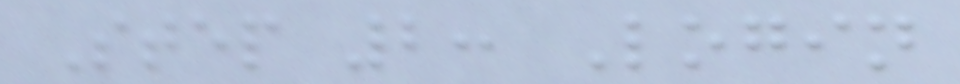Step 2: Login
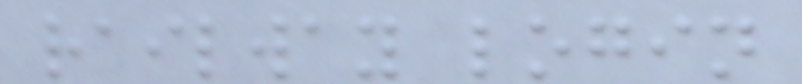railway login
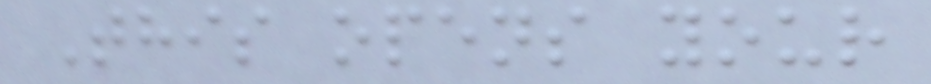This opens your
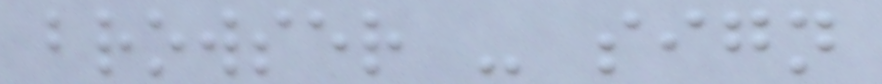browser - sign
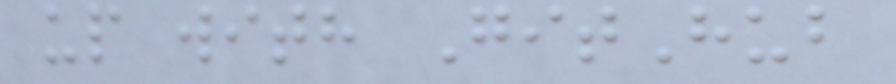up with GitHub
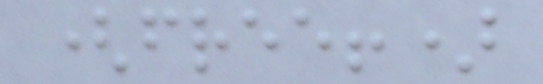(free!)
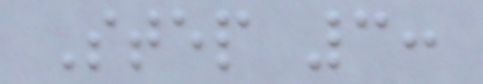Step 3:
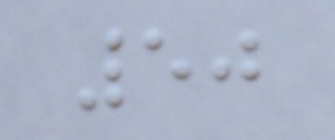50
